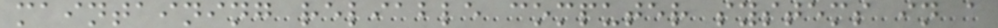maintaining reliable computer systems in a
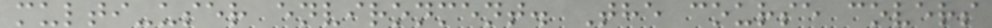multi-user environment. The course covers
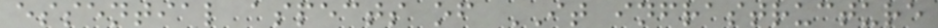essential aspects of IT infrastructure
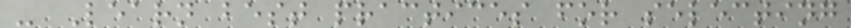- Learn best practices for selecting
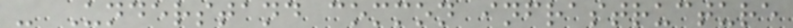- Understand common infrastructure
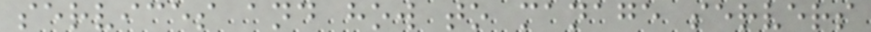services and how to manage servers
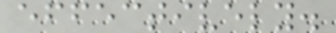effectively.
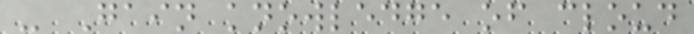- Gain knowledge of cloud
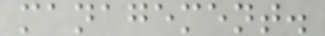management.
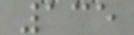135
